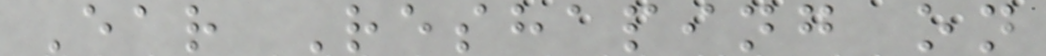Ear Reshaping on
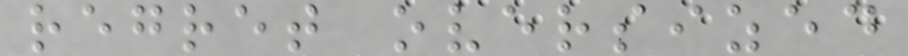regret oversized
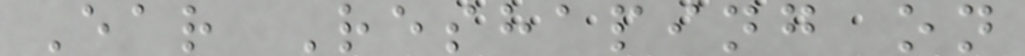Ear Reshaping on
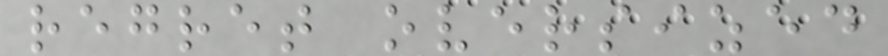regret oversized
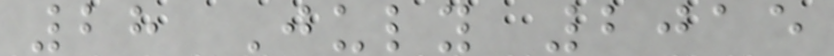28 July 2015
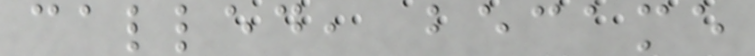called, became
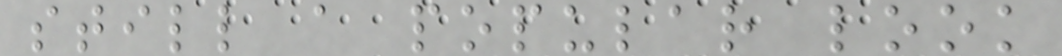still a popular look
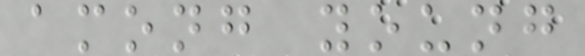among young
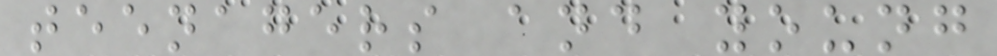teenagers and young
